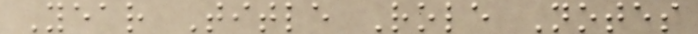Year Title Role Notes
